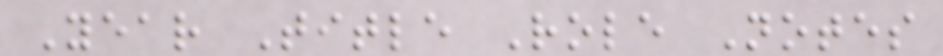Year Title Role Notes
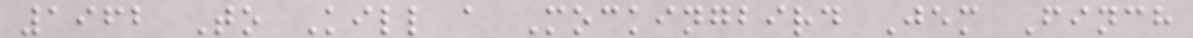1962 To Kill a Mockingbird Jem Finch
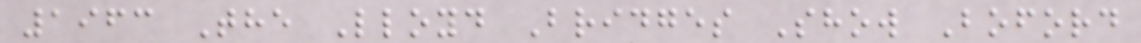1963 The Lloyd Bridges Show Boford
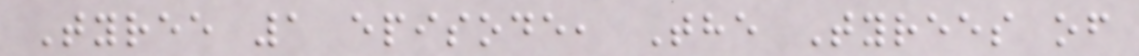Tyree 1 episode, The Tyrees of
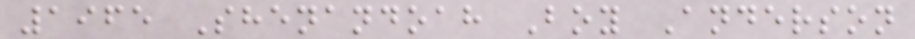1965 Shenandoah Boy Anderson
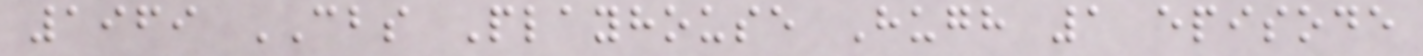1969 CBS Playhouse Hugh 1 episode
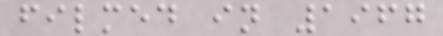filmed in 1967
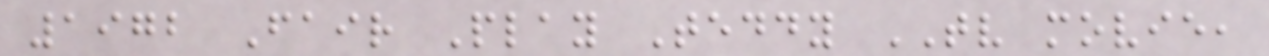1972 Fair Play Teddy TV movie,
